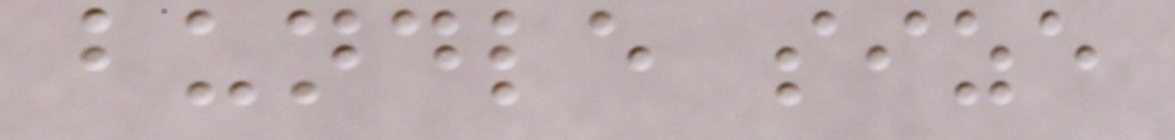bundle size
